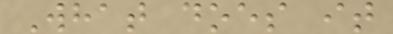What does it
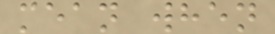mean when
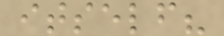itself?
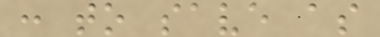: to save as
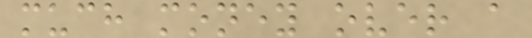much money over a
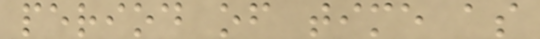period of time as
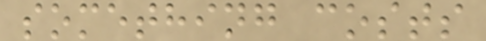something costs
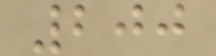200
